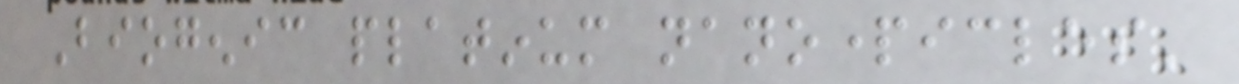Biogenic platinum nanoparticles'
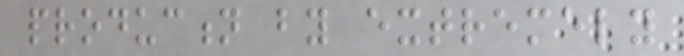production by extremely
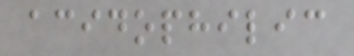acidophilic
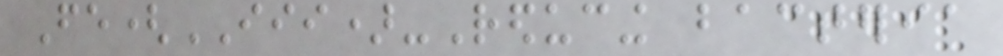Fe(III)-Reducing bacteria
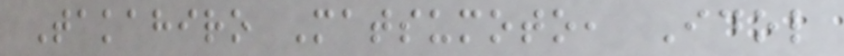Takahiro Matsumoto, Idol
